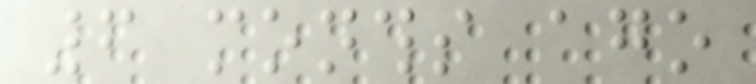6 months ago
